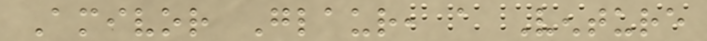Amivor Glaur, a Venture
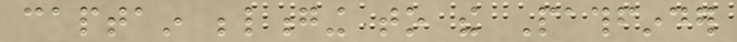captain belonging to the Pathfinder
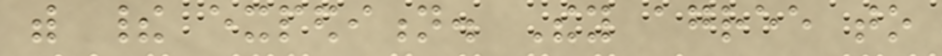with their expedition. They agree to
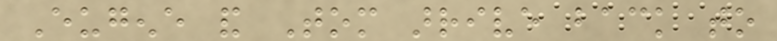Eugene and Tom arrive back to
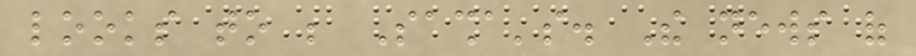looks to be Sasha's. The news of
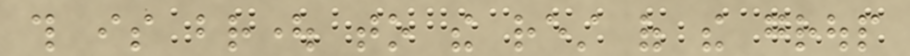this is brought to the rest of the group
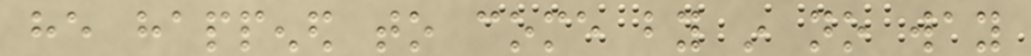he happened to come by in no way
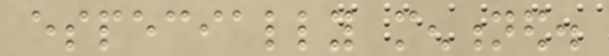especially mentioned.
